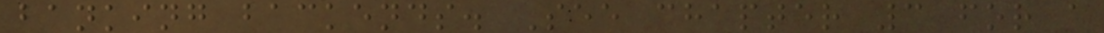banking backends. See chapter 3 for a
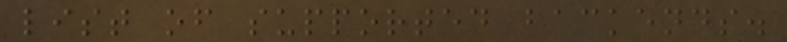list of supported backends.
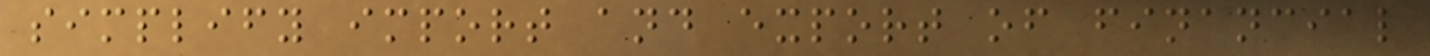simplify import and export of financial
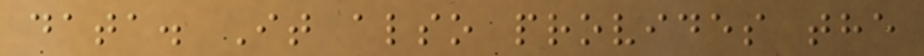data. It also provides the
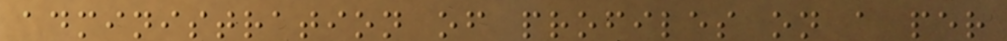administration of profiles on a per
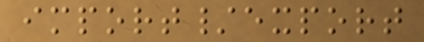import/export
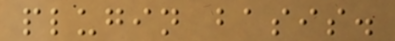plugin basis.
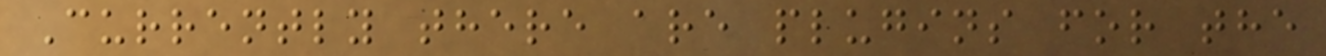Currently there are plugins for the
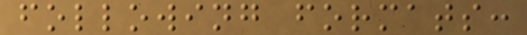following formats:
